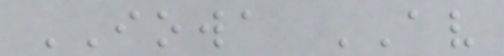IOWA AV
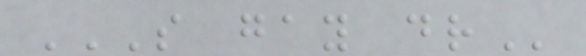S GAY DR
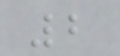2
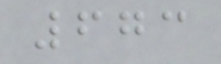673
